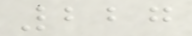227
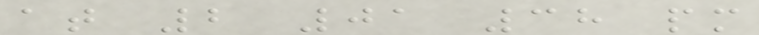at 2 01 38 pm
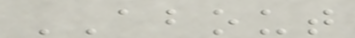ABOUT
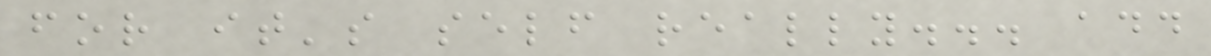for it's self really... add
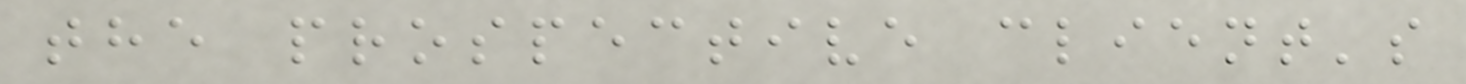the prospective client's
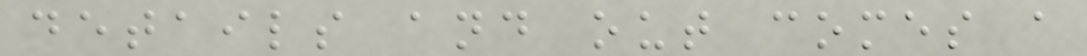details and out comes a
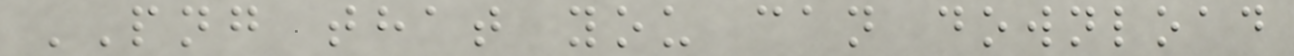PNG that you can download
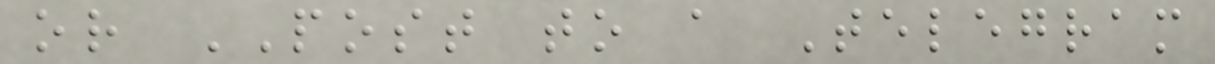or POST to a Telegram
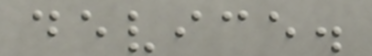device.
